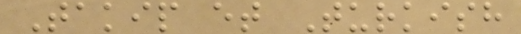Takip et Turkish
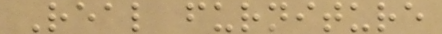Real furniture
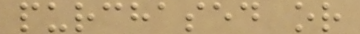purchased or
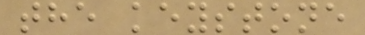the keystone
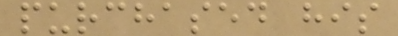purchased his
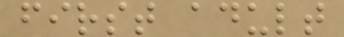first adult
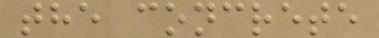the concrete
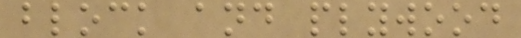block and plywood
